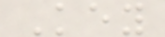Key
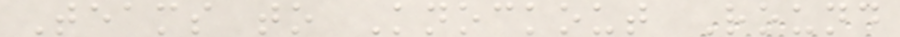Teams to Knockout Round
